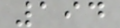194
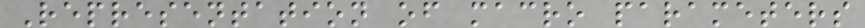Representation of macro parameters
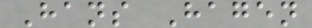Hans Hagen
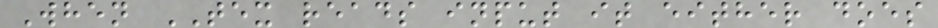When TEX reads input it either does
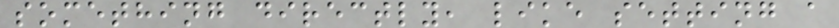something directly, like setting a
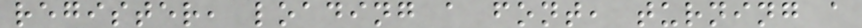register, loading a font, turning a
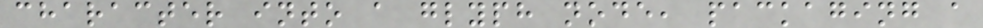character into a glyph node, packaging a
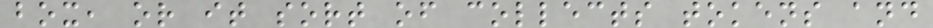box, or it sort of collects tokens and
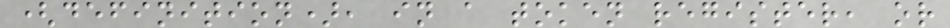(definition), in a token register, or
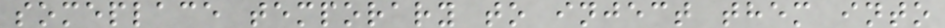someplace temporary to inject them into
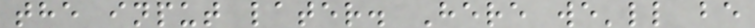the input later. Here we'll be
